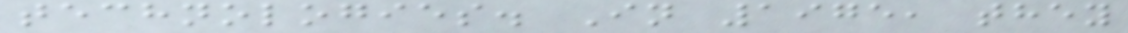technologies. In 1975, they
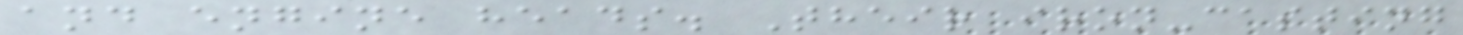and engine heads. Their iron-casting
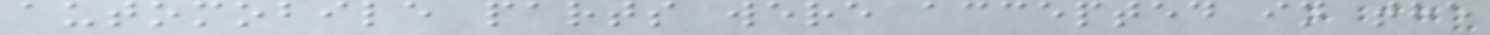automobile parts were accepted in the
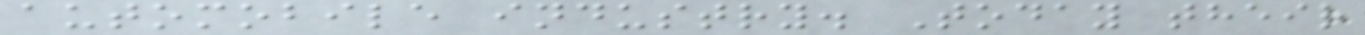automobile industry. Today their
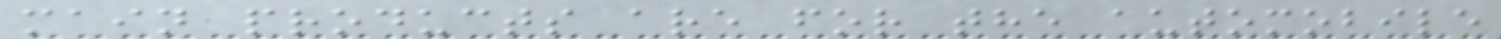main products are for the automobile
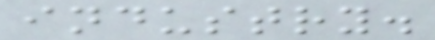industry.
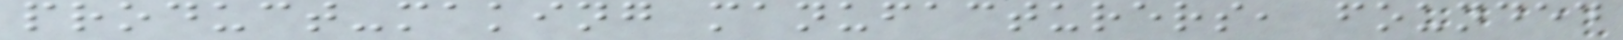product-making manufacturers, founded
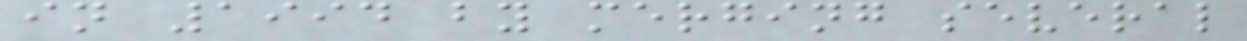in 1994 by merging several
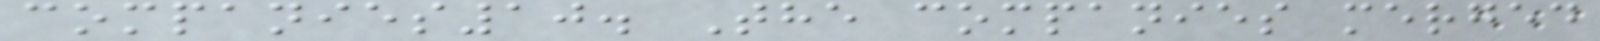companies10. The companies merged
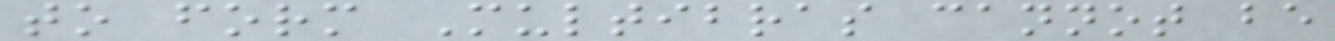to form Multibras cannot be
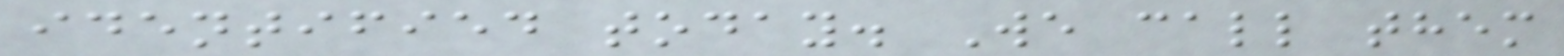identified today. We call them
